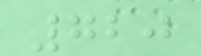720
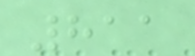811
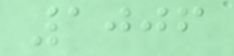1006
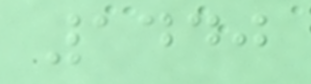1440
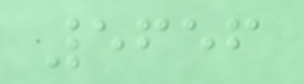5656
